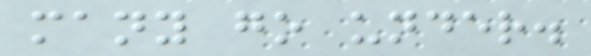many go under.
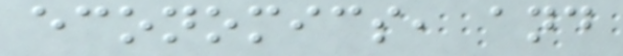economics, and
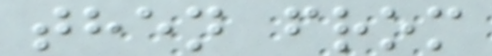then from
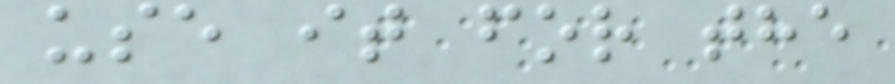use it for the
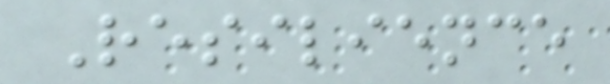Resilience
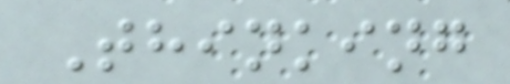Thinking
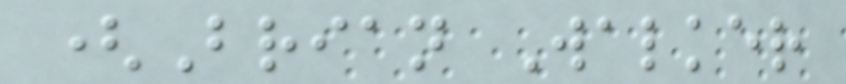(Brian Walker
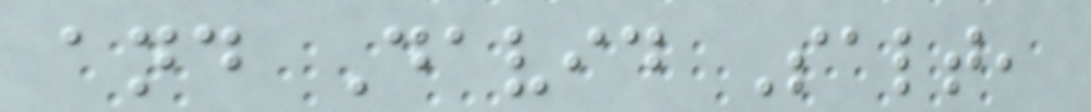and David Salt,
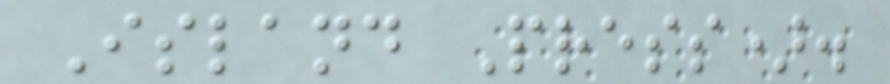Island Press).
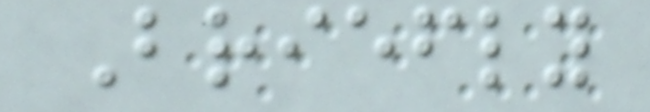Briefly
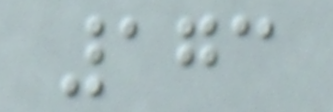173
